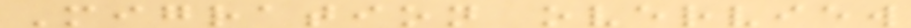Migration overview
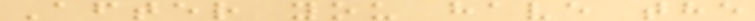After you have the
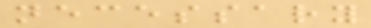necessary
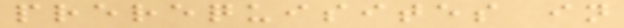prerequisites in
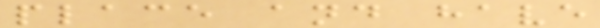place and have
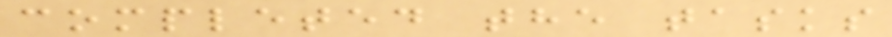completed the tasks
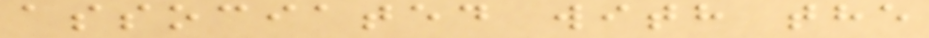associated with the
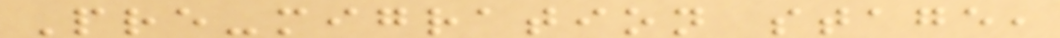Pre-migration stage,
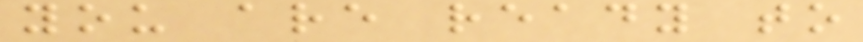you are ready to
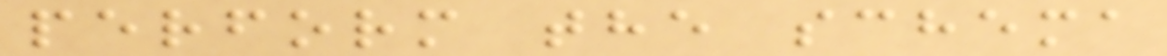perform the schema
